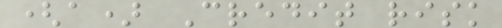(a) Credit risk
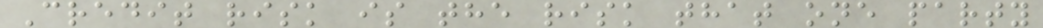Credit risk is the risk that one party
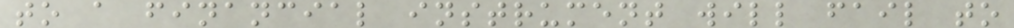to a financial instrument will fail to
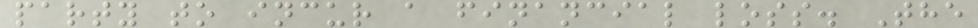party to incur a financial loss. The
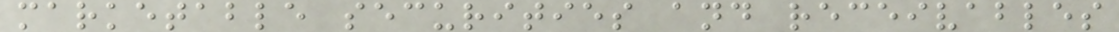marketable securities and receivables
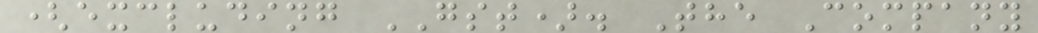(excluding GST). The Company
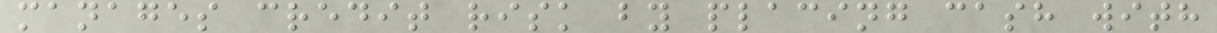manages credit risk by placing cash with
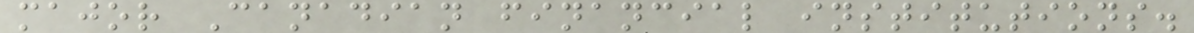major Canadian financial institutions.
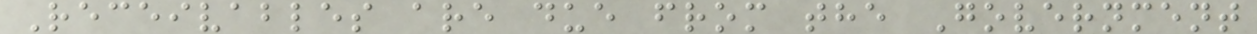Receivables are due from the Government
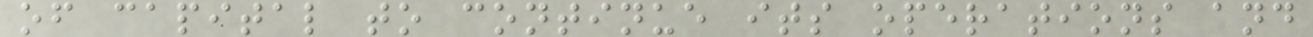of capital to continue its operations and
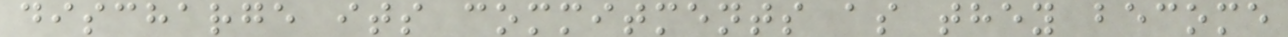discharge its commitments as they become
